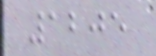1205
